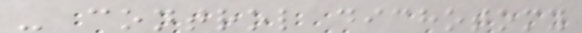- control dichotomy
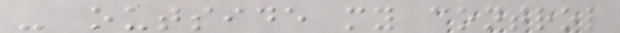- outside my control
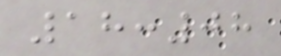18:08
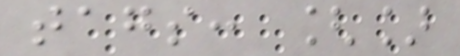tags: []
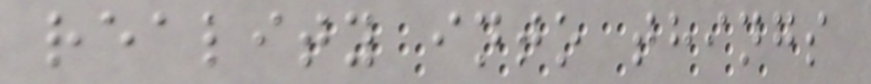reality into things
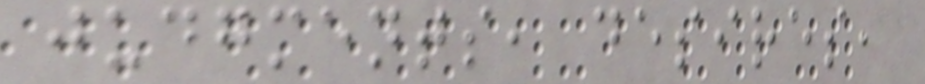judgments, desires,
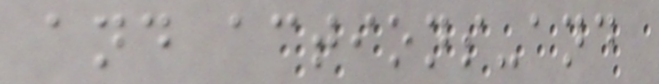and actions-and
